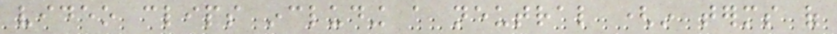video clips including a neutral (in terms of
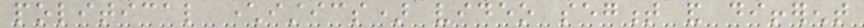political characteristics) video segment and different
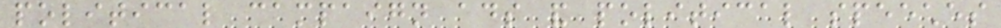political campaign ads and political speeches
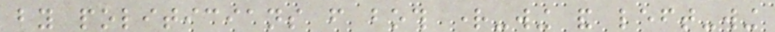by politicians from both right-wing and left-wing
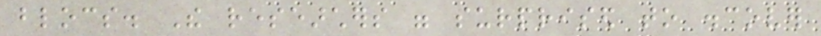blocs. The researchers were surprised to discover
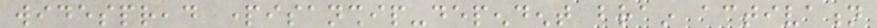widespread partisanship-dependent brain activation
